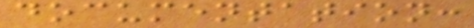documentation:
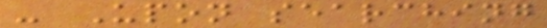- Upon searching
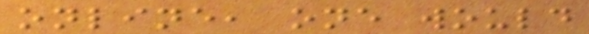online, one would
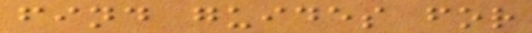find guides for
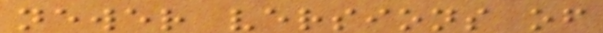newer versions of
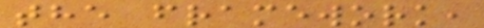the framework,
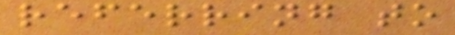referring to
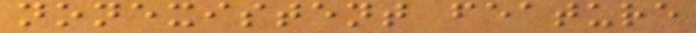nonexistent feature
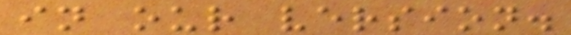in our version.
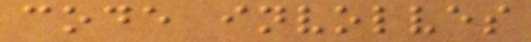code involves
